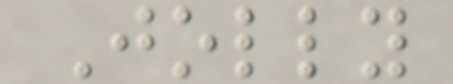Jolly
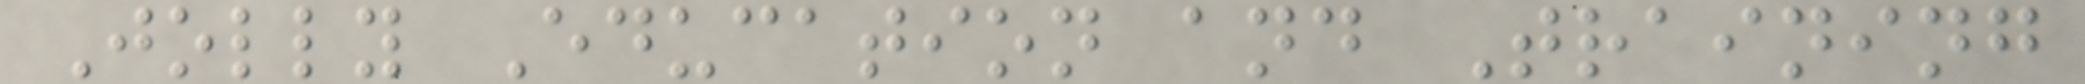Jolly Education and Training
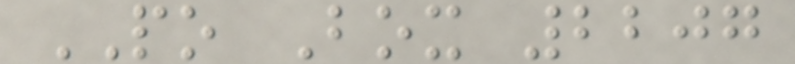PO Box 2207
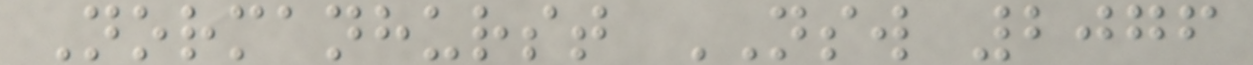Normanhurst NSW 2076
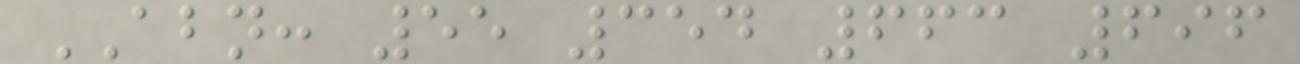ABN: 55 354 663 696
